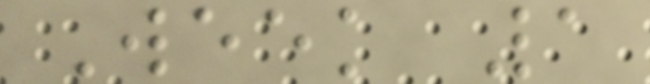Week 1
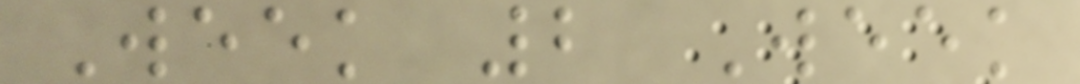Week 2 Week
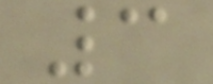3
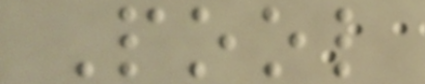Pool
